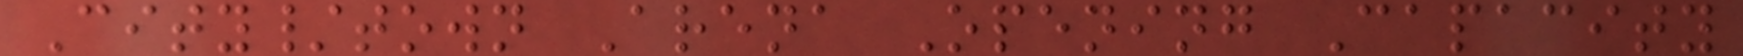City/town Arena Opening Capacity
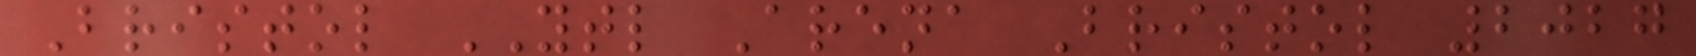Bristol YTL Arena Bristol 2027
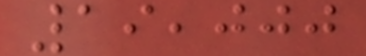19,000
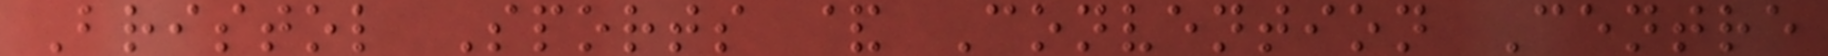Bristol Sports & Convention Centre
